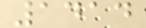1414
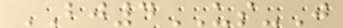BJ4US-J
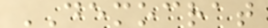DEMOCRAT
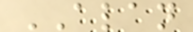ALAN
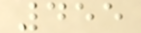455
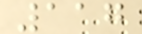117
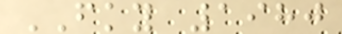FKY 1980
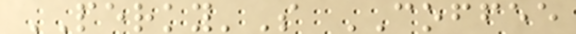PERKY'S COFFEE
